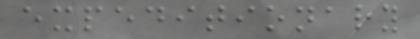expeditionary
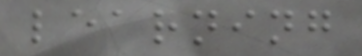learning
